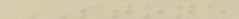STONE
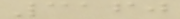3160
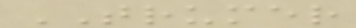TRUMER
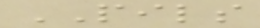PILS
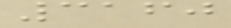3160
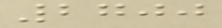2700
